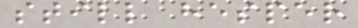still hesper
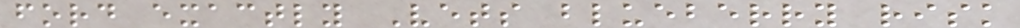ford exactly Vets blueberry risk
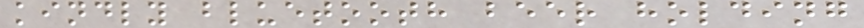kindly bluetooth beer holding
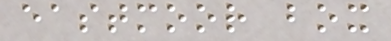eastmoor box
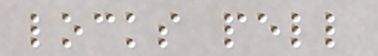locks pell
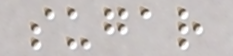sugar
